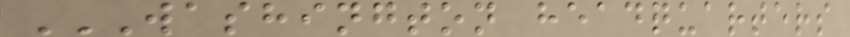WASHINGTON HEADQUARTERS
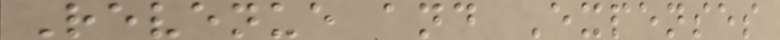Revenue and Expenses
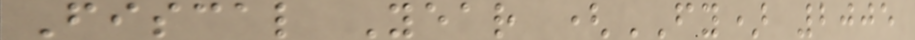Fiscal Year (FY) 2005
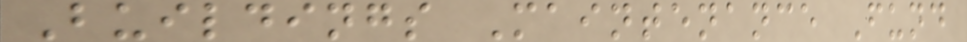Buildings Maintenance Fund
